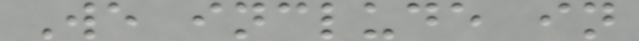We include in
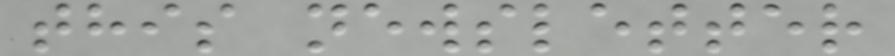this newsletter
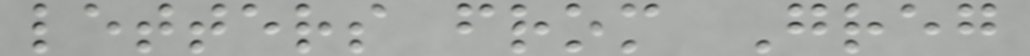letters from Greg
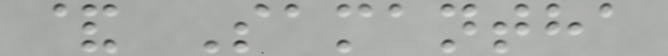& Samantha
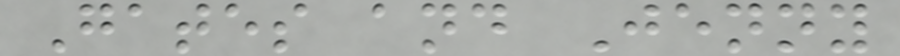Gates and Jenny
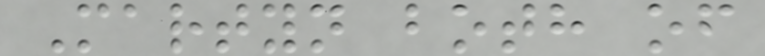Martyn both of
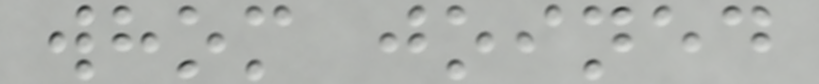whom joined
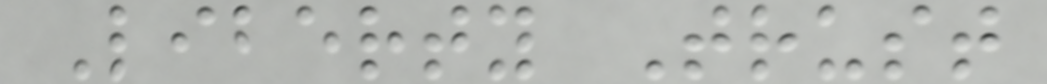Liberty Trust
